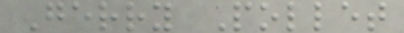Gerry Pollet
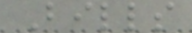Bills
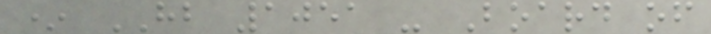* HB 1051 - Board of
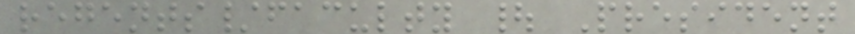regents/faculty | President
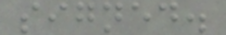signed.
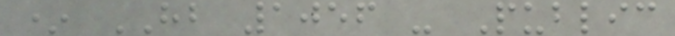* HB 1056 - Public
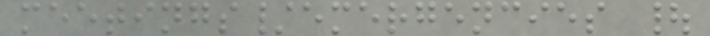meetings/emergencies |
